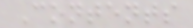Contents
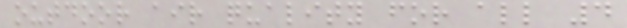outdoor air quality for all 4
